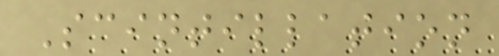Scintillation
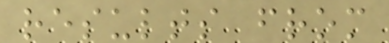results from
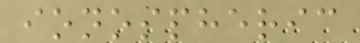ionospheric
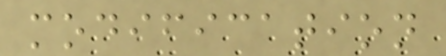modification
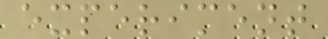experiment
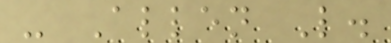- Allen L.
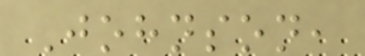Johnson,
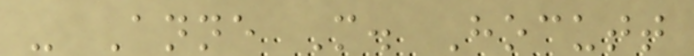- Anne M. Hocutt
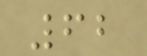62
